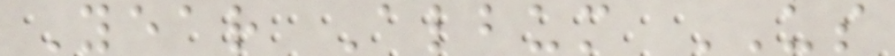Year Album US
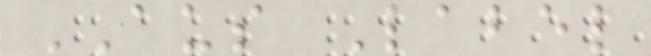AUS Label
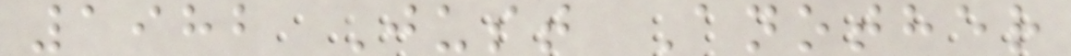1982 Just Another
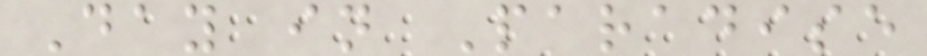Day in Paradise
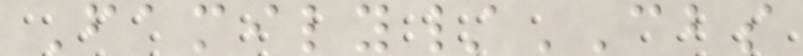Family/CBS
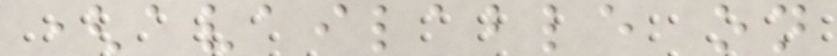(available on
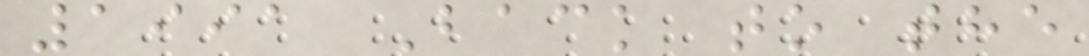1991 Back to the
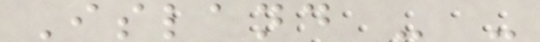Island - -
